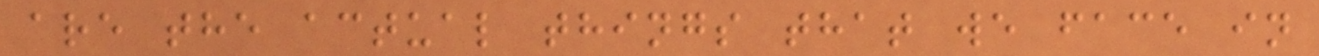are the actual things that we face in
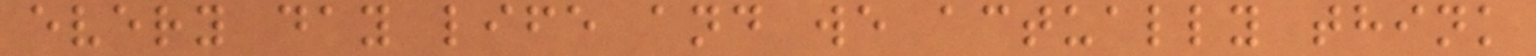every day life and we actually think
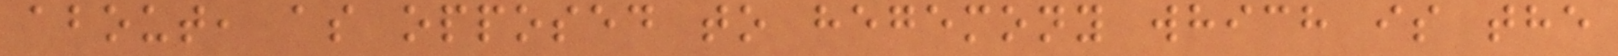about, as opposed to hegemony which is the
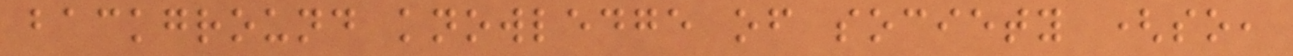background knowledge of society (so,
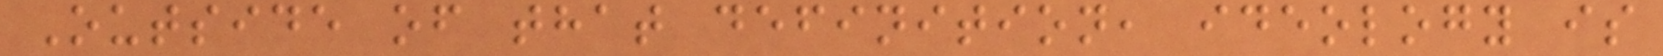Outside of that definition, ideology is
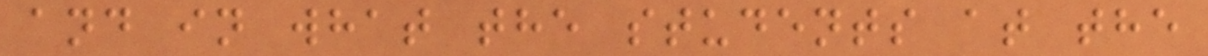and in what the students at the
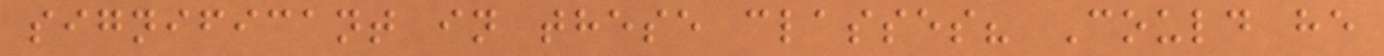significant in these classes? Could he
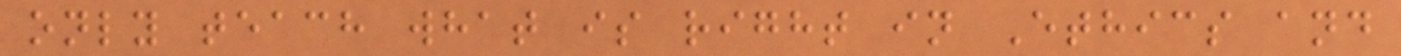only teach what is right in Ethics and
